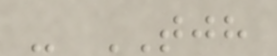- TJH
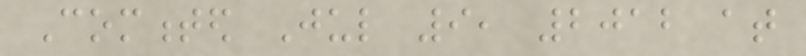Commented Jul 9, 2012 at
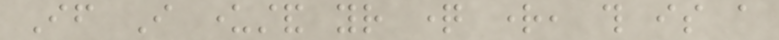If I understand your question right, this is a
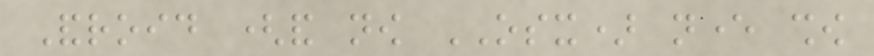Android (and now OSX) never show
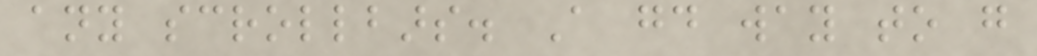any scrollbars. A good way to go
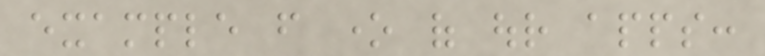example from one of our apps:
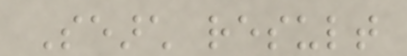Search result
